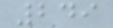249
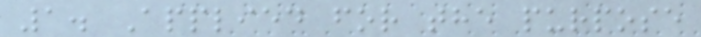1. Applied for the purpose
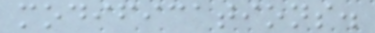modifications.
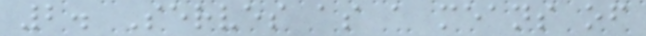2. Serves as a means of
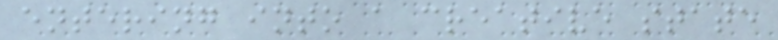entering into a creative state
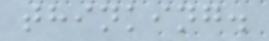thinking.
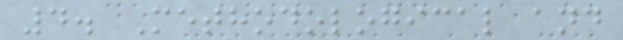4. Methodological and
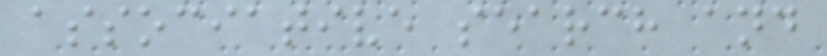associative search and
